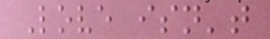Love isn't
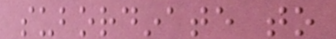subordinate to
